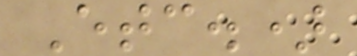Etc.)
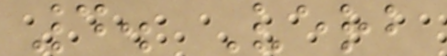4. Verb
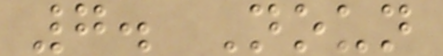7. Noun
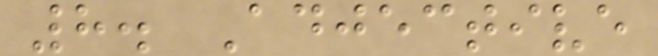8. Adjective
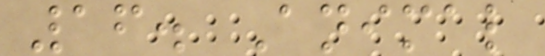16. Animal
